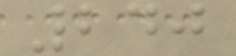240
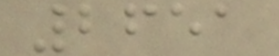2651
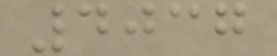4037
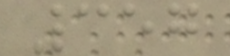357
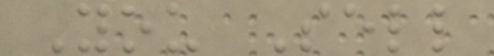You Sell
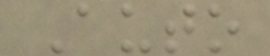Auto
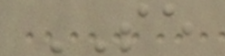SE
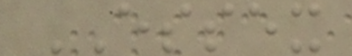ESSEX
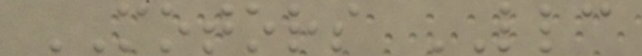MOTORS LLC
